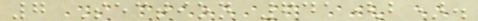7 Section 641(b).
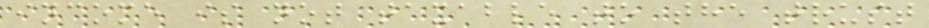income is not taxable to the trust
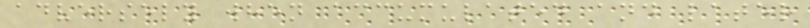adversely when accumulated and later
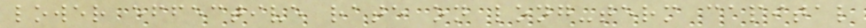lower effective rate on long-term capital
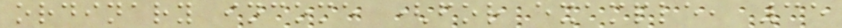ordinary income (for example, 35
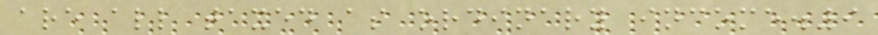are all taxed as ordinary income.9
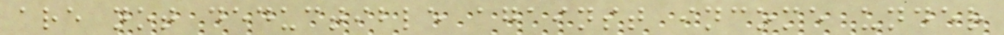are not deductible against income under
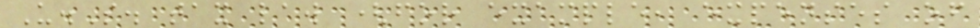U.S. tax law (for example, expenses of
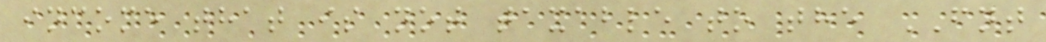income that is not taxable to the FNT
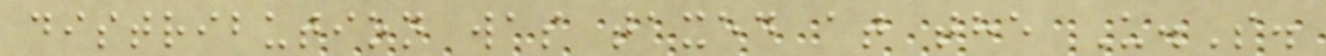distribution was taxed at the U.S.
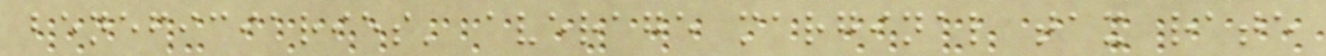beneficiaries' average marginal tax rate
